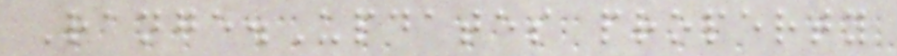Range.Updates property
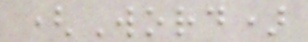(Word)
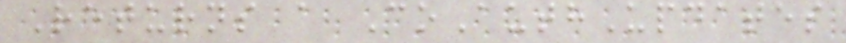Returns a CoAuthUpdates
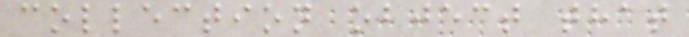collection object that
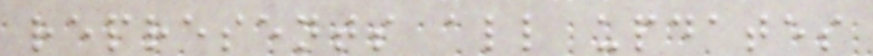represents all updates
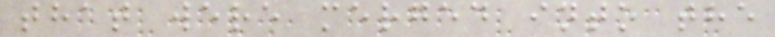that were merged into the
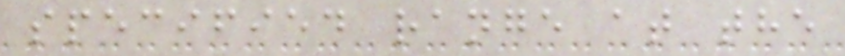specified range at the
